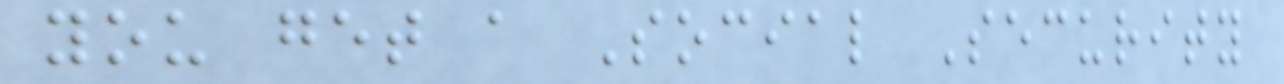you get a Social Security
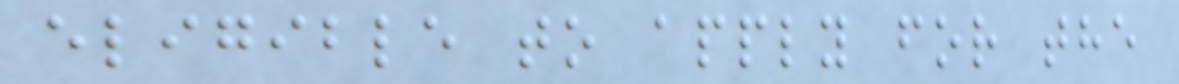eligible to apply for the
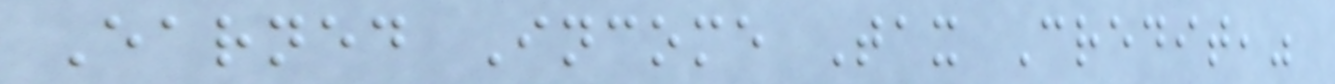Earned Income Tax Credit,"
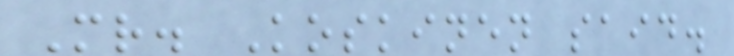Mr. Koskinen said.
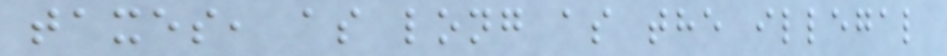taxes, as long as the illegal
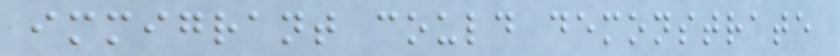immigrant could demonstrate
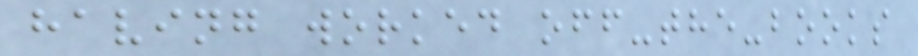having worked off-the-books
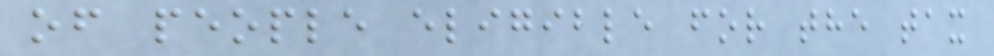of people eligible for the tax
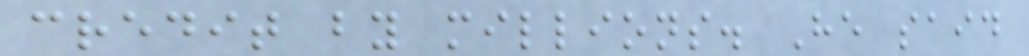credit by millions. He said
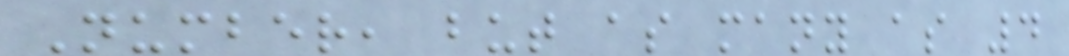Number, but as many as 4
